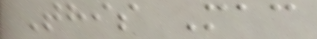This Mac
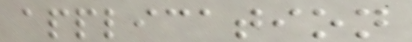application
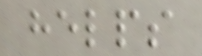helps
